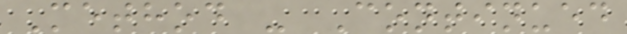Method - Continued
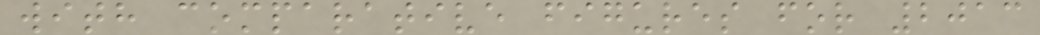with comparative figures for 2013
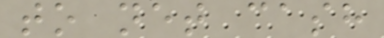to net cash
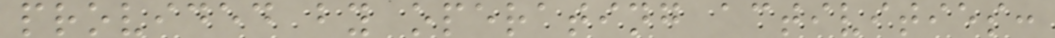provided by operating activities:
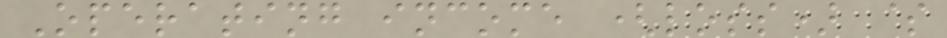Operating income (loss) $
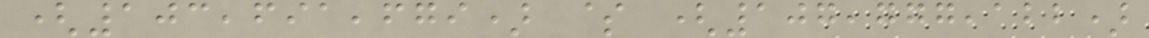(103,691,679) $ (107,777,122)
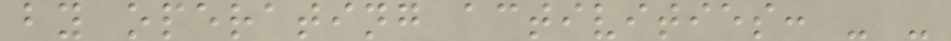by operating activities: - -
